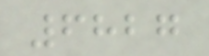6827
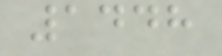1448
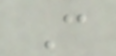C
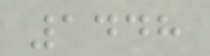1448
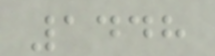1448
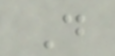D
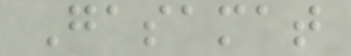Gasamat
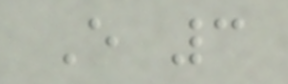E 3
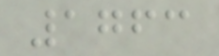1763
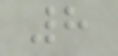8
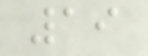19
